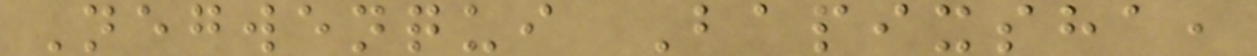Negwenqui Bapixsha,
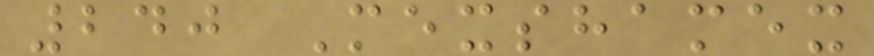240 Mexshamex
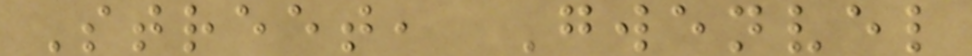Street, Gwenvel
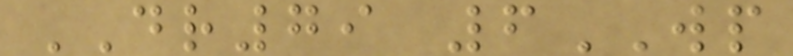DR79 6WP
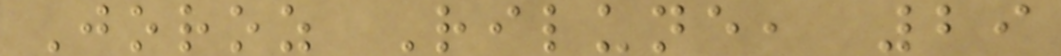Joroz Rilune, 29
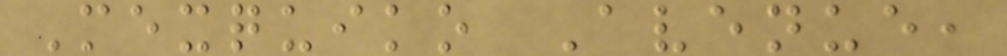Mexquiko Avenue,
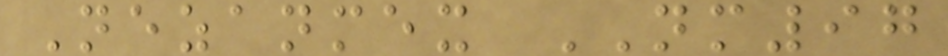Nezanmex NM97
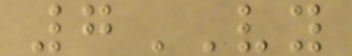7VY
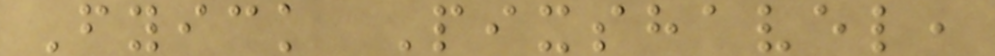Fyick Pixshavel,
